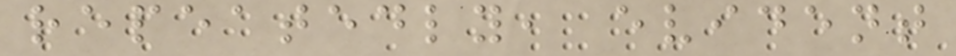repeatedly, evident
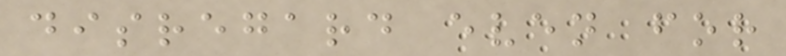disregard even for
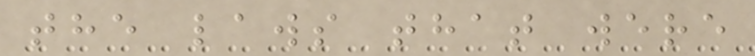the laws that were
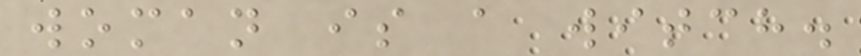woman is a witch.
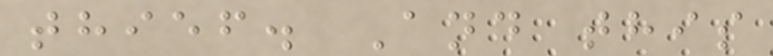thief. And this
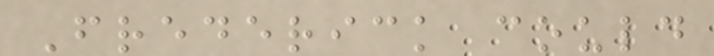Frederick could
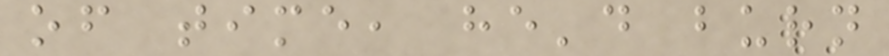of time, he'd burn
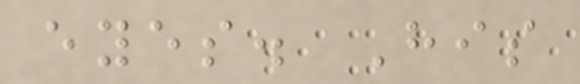eyes. His
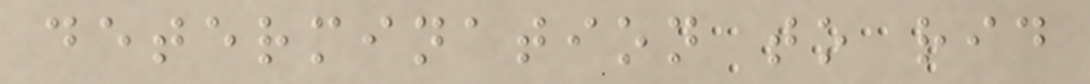determination to rid
